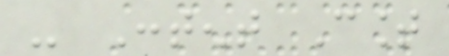- Content Count
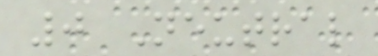0 Neutral
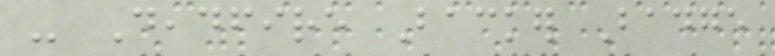- Deadfire Backer Badge
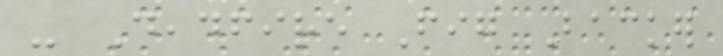- Deadfire Fig Backer
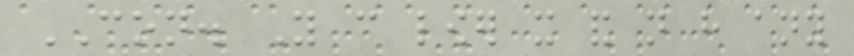CON. You can lower it and not have any
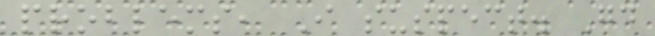problems, I suspect. Good
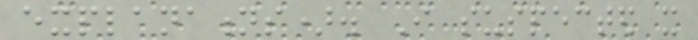explanations). I suspected it
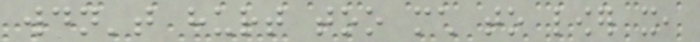wouldn't hurt too much to lower it,
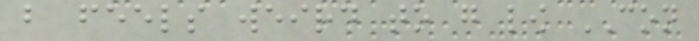but feels weird to go low CON
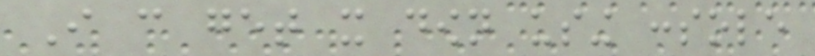I can get it down using console
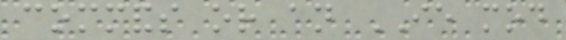commands or an IE mod
